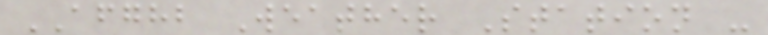AFGHB Weather Station -
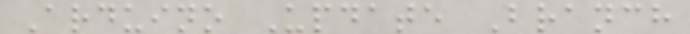Arduino Update Branch
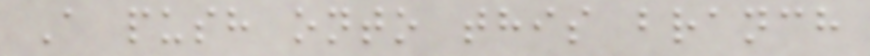A push onto this branch
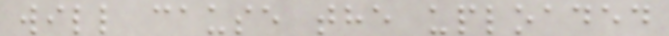will cause the uploaded
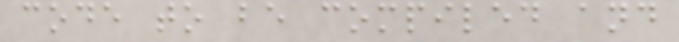code to be compiled and
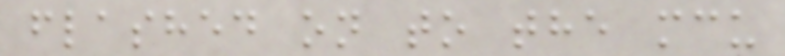flashed on to the mcu
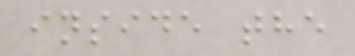inside the
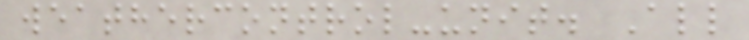weathercontrol-unit. All
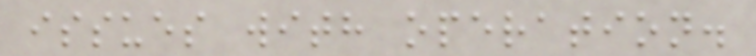issues with operation.
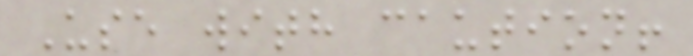Use with caution!
